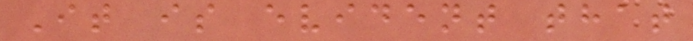It is evident that
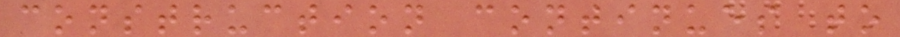construction continues to
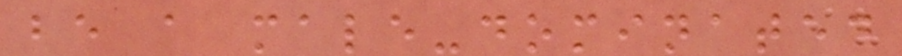be a male-dominated
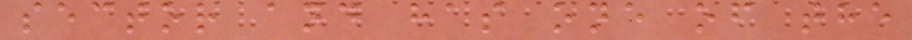sector and has one of the
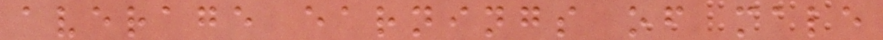average earnings of male
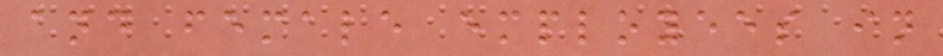and female employees in
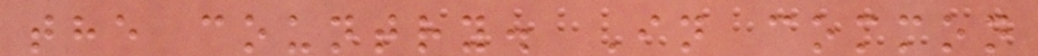the country. In common
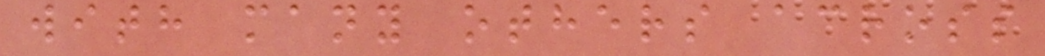with many others across
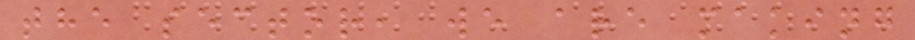the sector, we are making
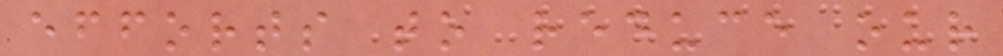efforts to reduce our
